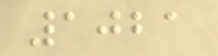1021
